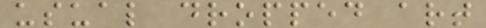usual dropped art
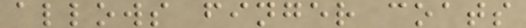allows finger coats
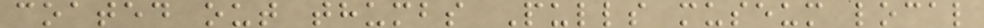coated out thumbs Pulls museum local
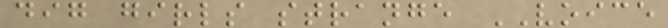dig girls strange VOICE
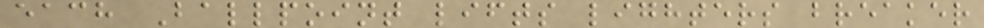each Ballpoint lifts lighters breaker
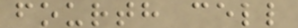fourth cell
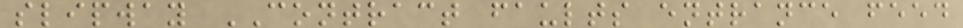slipway CONTRACT faults entrance feed
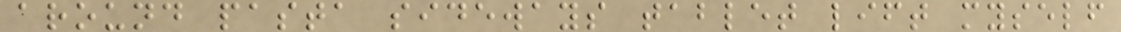around pasta sideways tablet lift myself
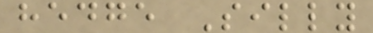hedge Silly
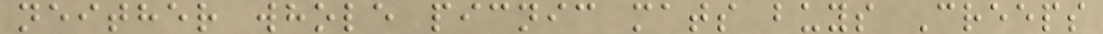neither whole picnic mats buys Creeps
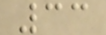33
